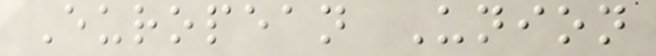European Union
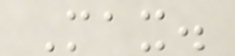Max.
